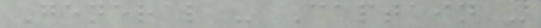General - Captain -
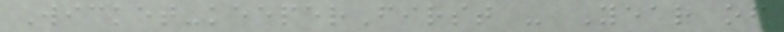Wicket-keeperFirst - Year of
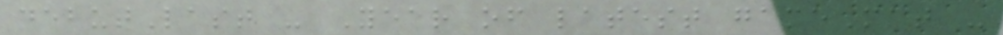debutLast - Year of latest gameMat -
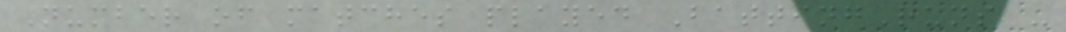Number of matches played BattingRuns -
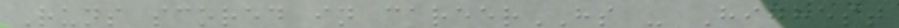Runs scored in careerHS - Highest
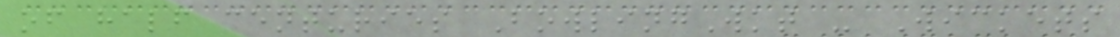of half centuries BowlingWkt - Wickets
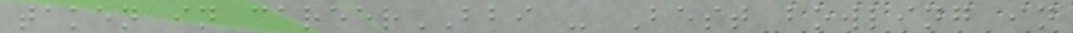taken in careerBBI - Best bowling in
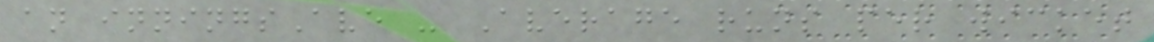an inningsAve - Average runs per wicket
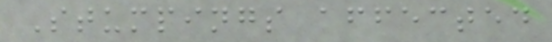Stumpings affected
